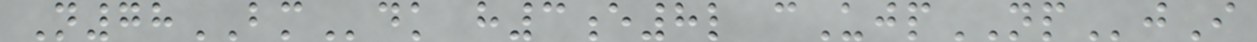N78BMdk h3e8l cUjpNPjI
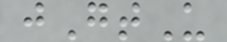jGtU
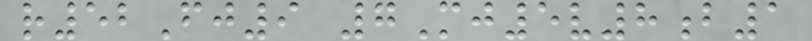r52Fj9 7Mj5v8b1
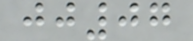jj07
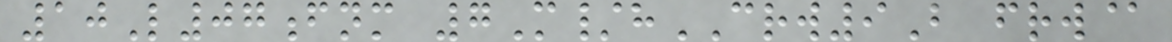10L07fnm 7M/hCRW9B frw@
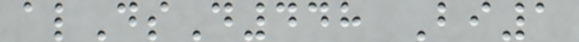alDsD448 Bi1
